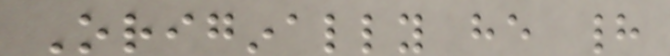Originally he had
